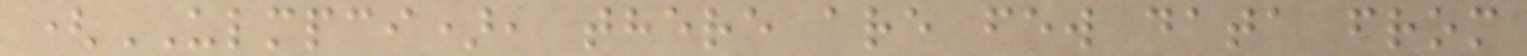(ULMPCI), there are few data from
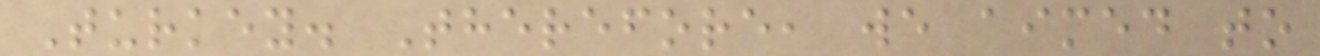Turkey. Therefore, we aimed to
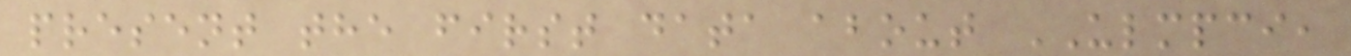present the first data about ULMPCI,
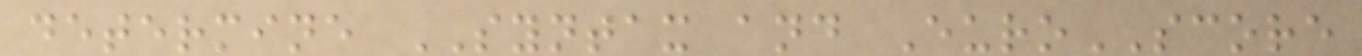determine SYNTAX and EuroSCORE
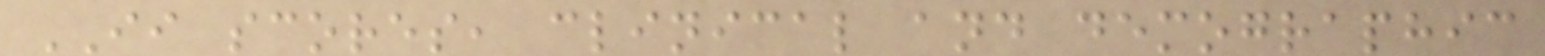II scores, clinical and demographic
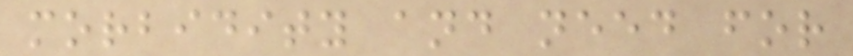morbidity and need for
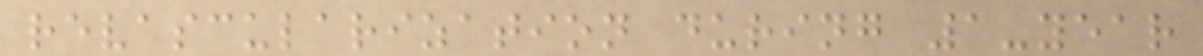revascularization during 1-year
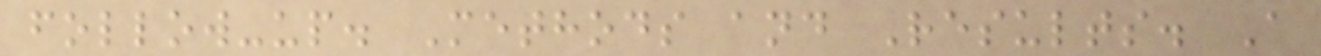follow-up. Methods and Results. A
